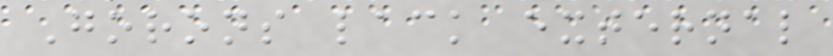Gorons lack external
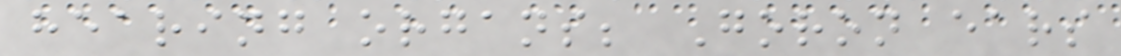hearing organs; Goron ears
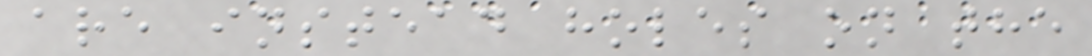are instead holes on the
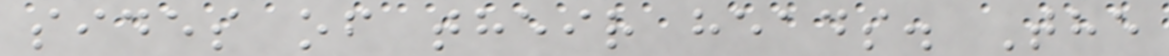sides of their heads. The
